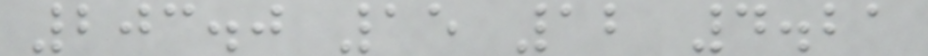203.0 15 12 4.21
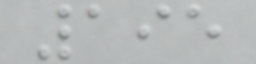195
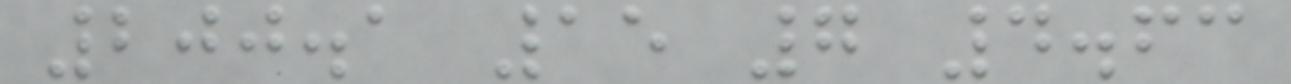200.1 15 7 4.63
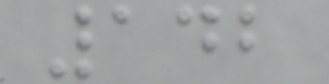142
